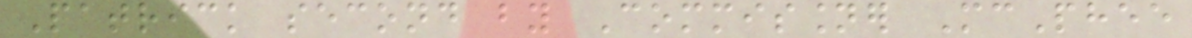Patrick second by Commissioner McPhee
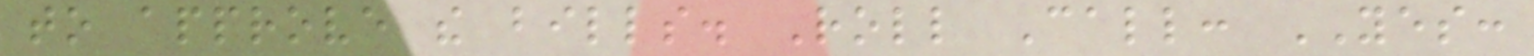to approve the bills. Roll Call: YES:
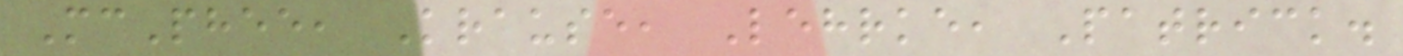McPhee, Krause, Lehrke, Patrick.
